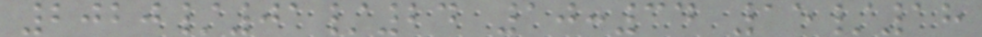2020/01/24 10:34 15/18
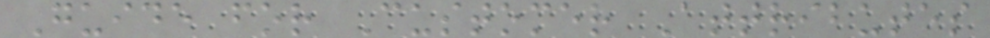Guide for Customer Attributes
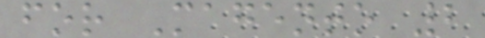for Magento 2
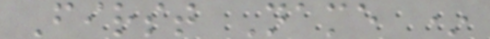First Name *
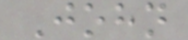John
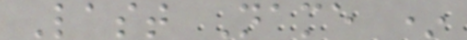Last Name *
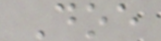Doe
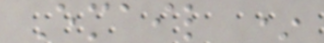Email *
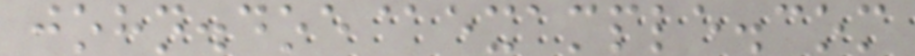john.doe@example.com
